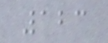123
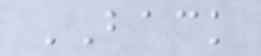BACK
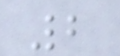2
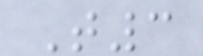T3
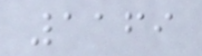1169
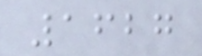1627
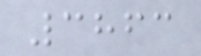3863
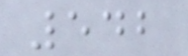542
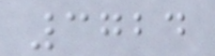3724
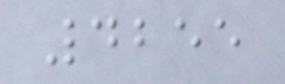4255
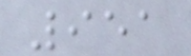951
